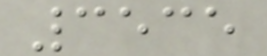3535
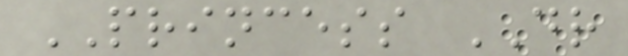PRINCESS DR
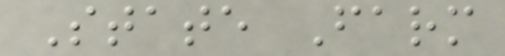State Farm
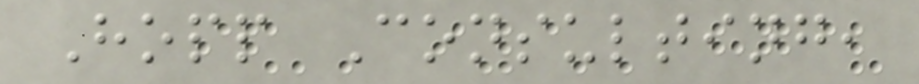Hopp Consulting,
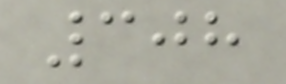308
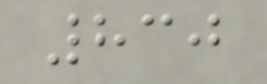830
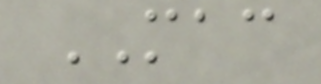MAC
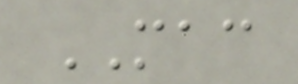MAC
